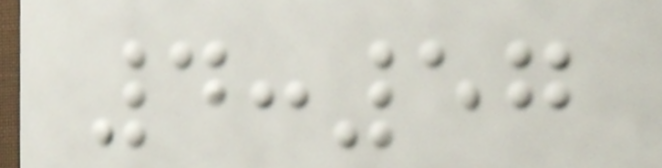4:57
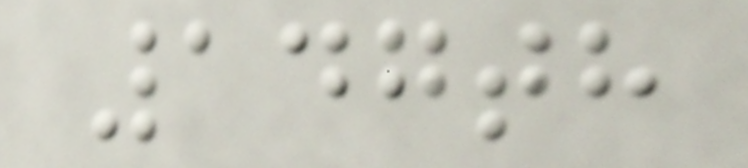147th
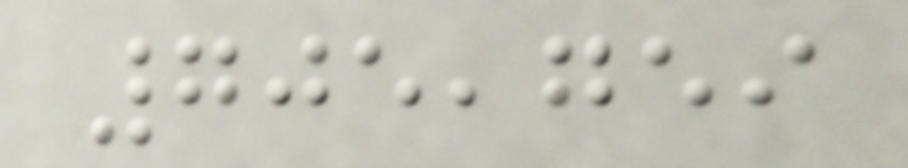705,759
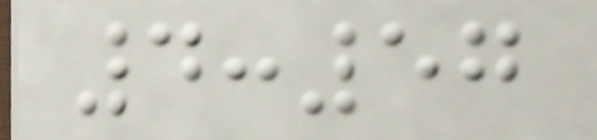4:57
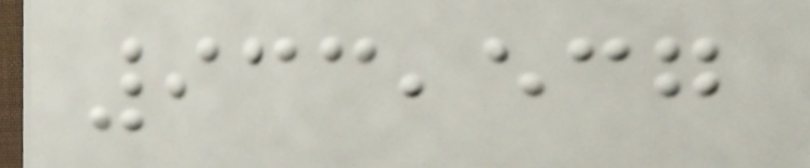933,537
